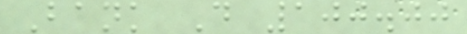Bank D 100.00
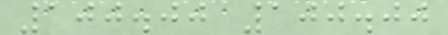100.00 100.00
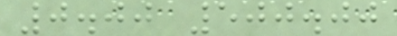0.00 500.00
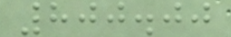800.00
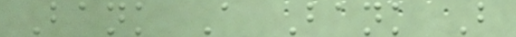Bank A Bank B
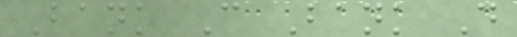Bank C Bank D
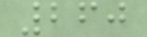260
